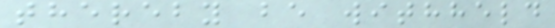thereby be withheld
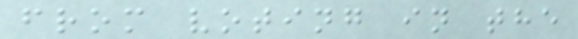from voting in the
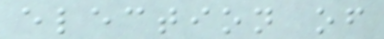election of
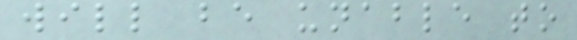will be unable to
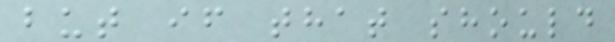but if that should
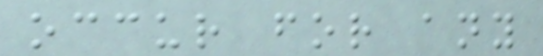occur for any
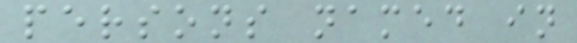persons named in
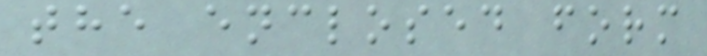the enclosed form
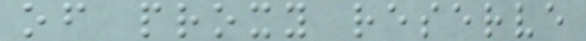of proxy reserve
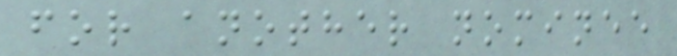for another nominee
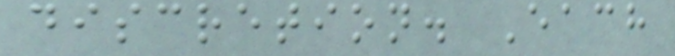discretion. Each
